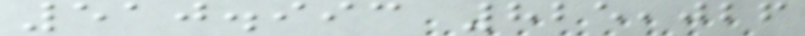510.993 825,026
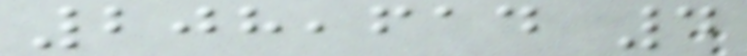208,614 4
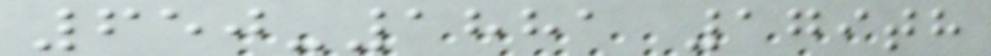650-1881 179th
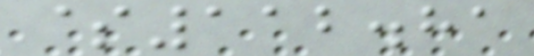$112.81
